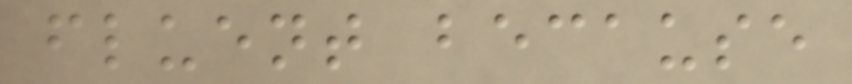fluent because
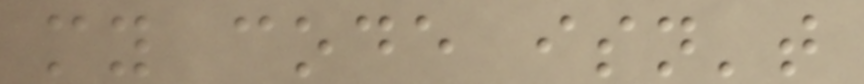my code isn't
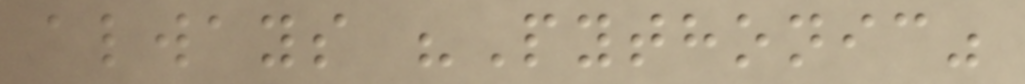always "Pythonic"
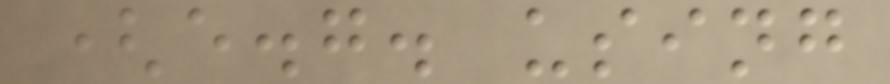(e.g. using
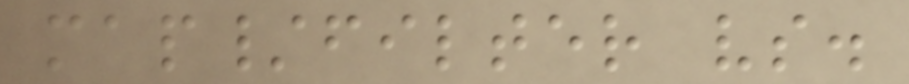map/filter vs.
